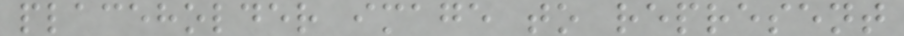placeholder image to represent
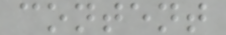content
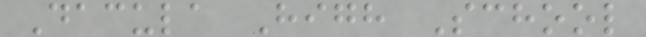Dacula High School
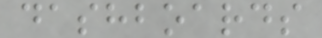dashboards
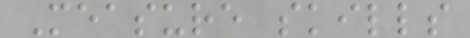Measure skills
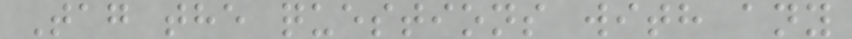Tag the questions with any
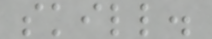skill.
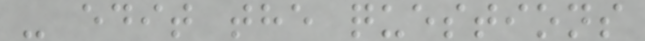- edit the questions
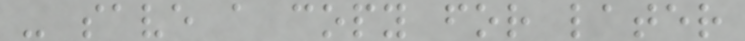- save a copy for later
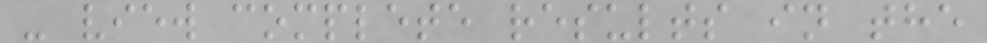- view complete results in the
